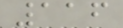116
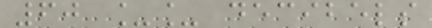60 __ decibels
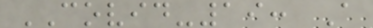COVID-19: A
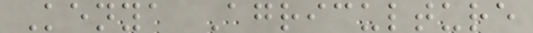Kenya Agriculture
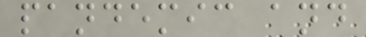pandemic and
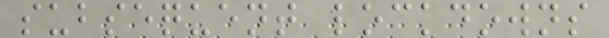subsequent lockdowns
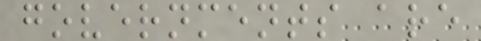governments are
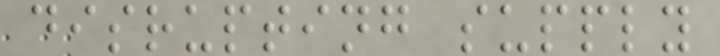disrupting supply
